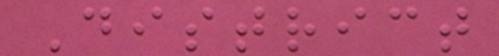District
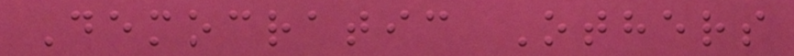Democratic Others
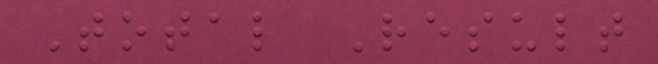Total Result
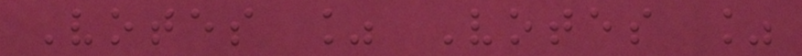Votes % Votes %
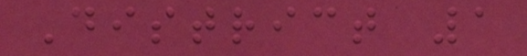District 1
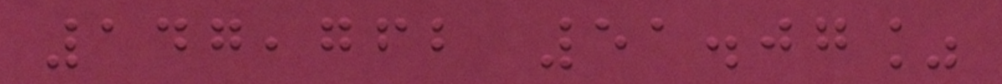147,762 51.07%
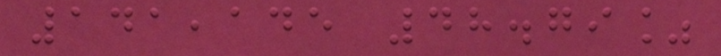141,145 48.79%
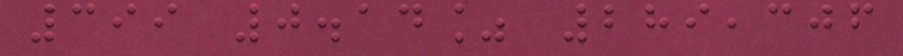399 0.14% 289,306
